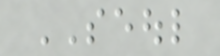SEOUL
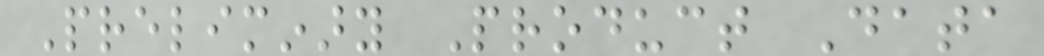Preliminary Product Data
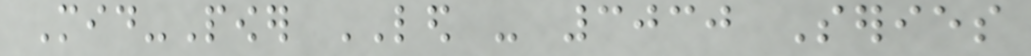Mid-Power LED - 3030 Series
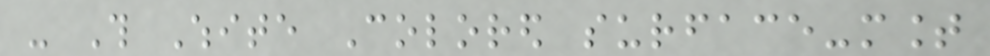- This White Colored surface-mount
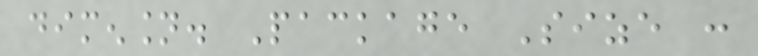dimension. Package Size :
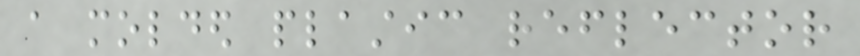a molded plastic reflector
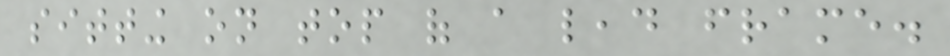sitting on top of a lead frame.
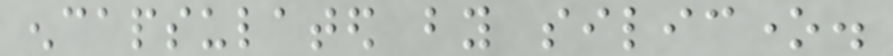encapsulated by silicone.
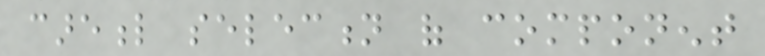careful selection of component
